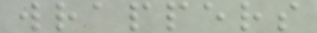wrappers
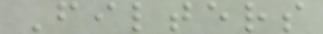Filters
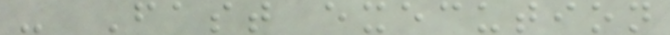- Fast execution
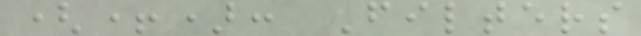(+): Filters
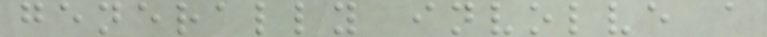generally involve a
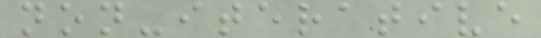non-iterative
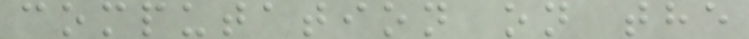computation on the
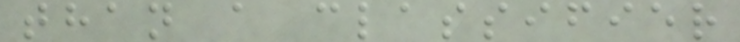than a classifier
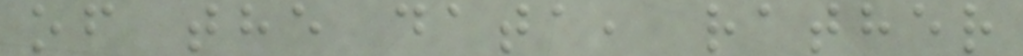of the data, rather
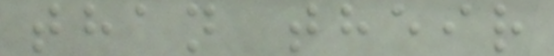than their
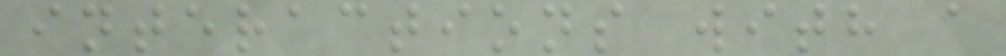interactions with a
